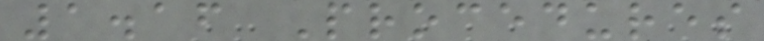1.16 Procedures
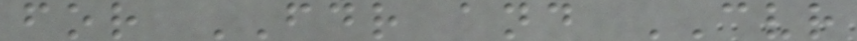for FDR and CVR
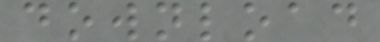download
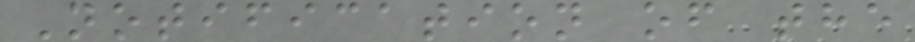Notification of the
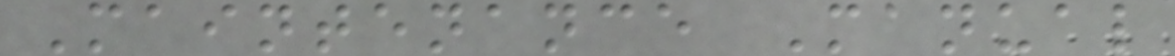Maintenance Manual
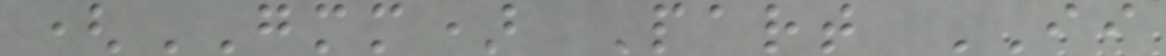(GMM) Part II
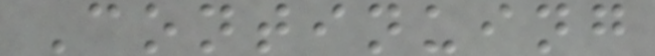Continuing
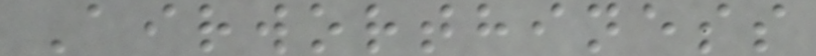Airworthiness
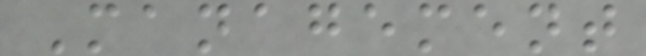Management
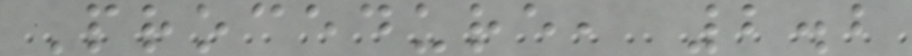Procedure, 2.2
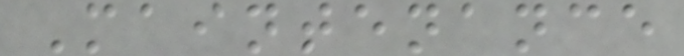Maintenance
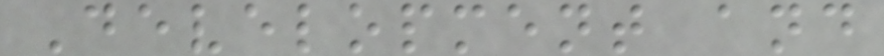Development and
